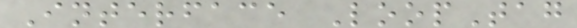Interface LoopTag
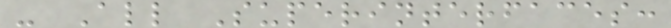- All Superinterfaces:
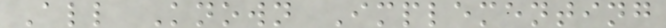All Known Implementing
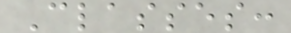Classes:
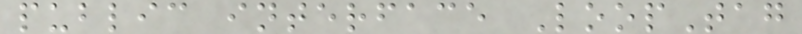public interface LoopTag
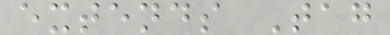extends Tag
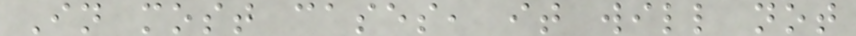In most cases, it will not
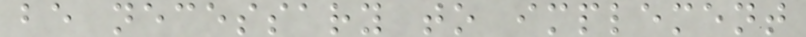be necessary to implement
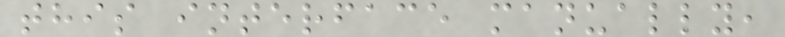this interface manually,
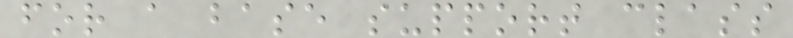for a base support class
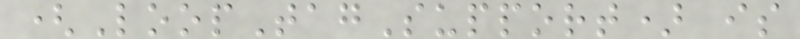(LoopTagSupport) is
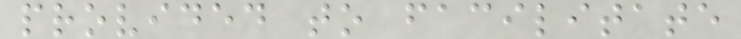provided to facilitate
